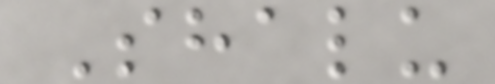Shalu
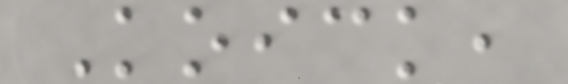Koick,
